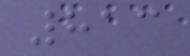813
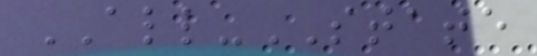ALL-STATE
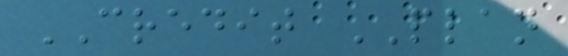CREDIT PLAN
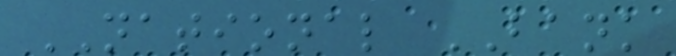NATIONAL BANK
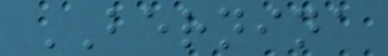BERNINA
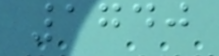1740
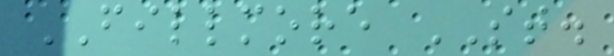FILLMORE ST.
